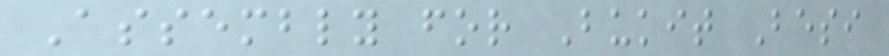Assembly for Bukit Besi
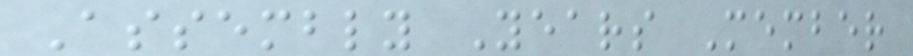Assembly Years Member
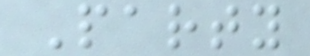Party
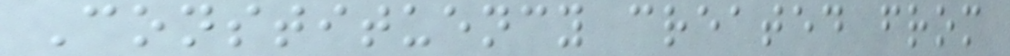Constituency created from
